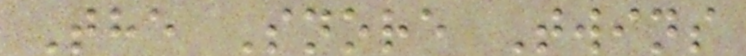The Snore Twins
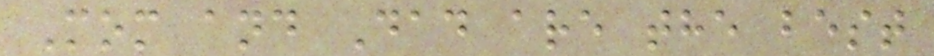Mom and Dad are the best
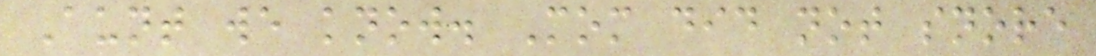Aunt we know. Mom did not snore
